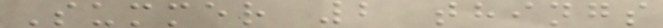Summer 2 things
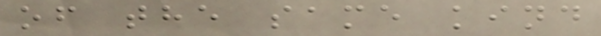of the same kind
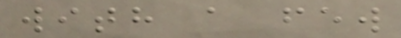with a few
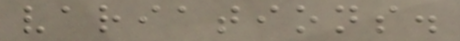variations.
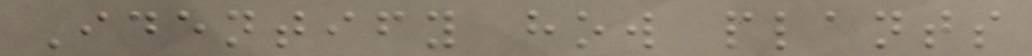Identify how plants
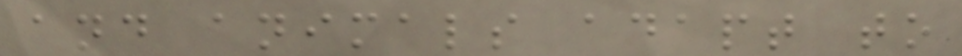and animals adapt to
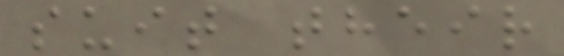suit their
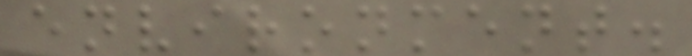environment.
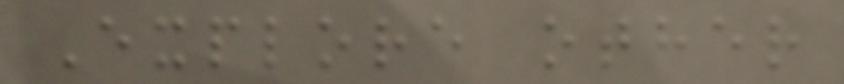Explore other
